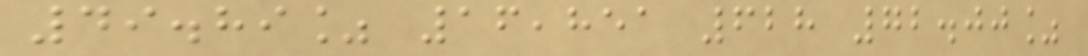49.89% 16,851 628 72.00%
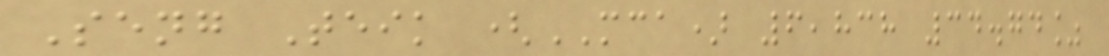Seng Teik (MCA) 6,838 34.74%
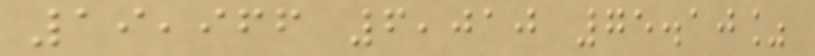19,966 6,010 75.10%
